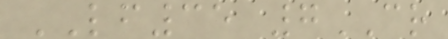LF35 7CR
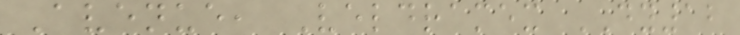Avenue, Veldramex DY12
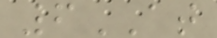6AT
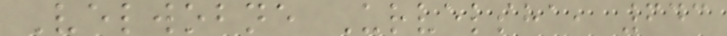Velwobne Urvelsha, 643
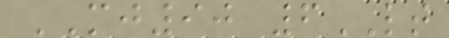MJ90 6LT
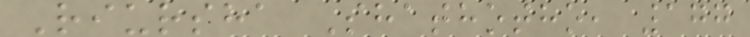Riursha Shathotho, 177
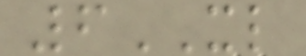6XL
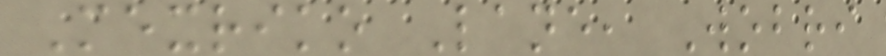Mexriko Lane, Wobri
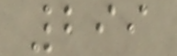299
